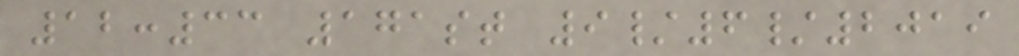12:33 171st 9/6/2019
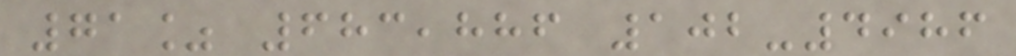71% 683,886 102-4986
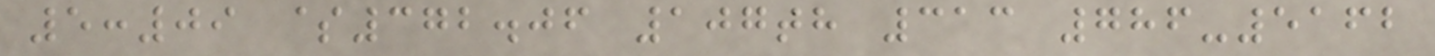5:09 $372.06 107th 313 786-5162
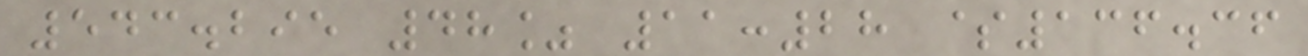543.295 48% 11:28 $136.36
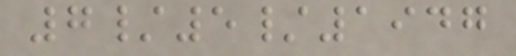7/5/1947
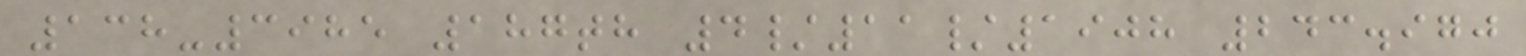138-3985 187th 4/11/1908 243.970
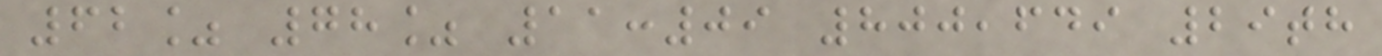62% 78% 11:09 800,649 29th
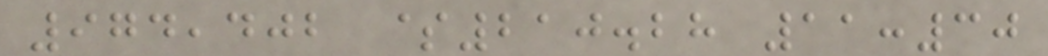974,402 $210.28 11:30
